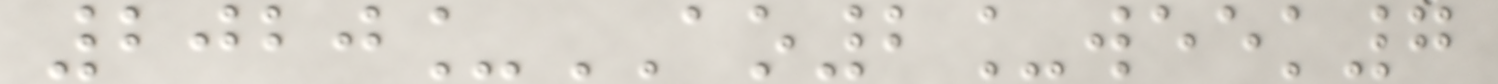2020_AO2_week7
